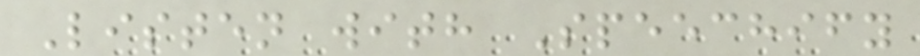Listen with Speechify
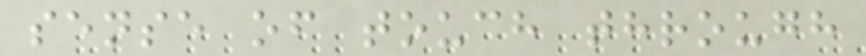sense of touch through
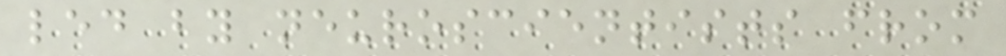led by neuroscientists from
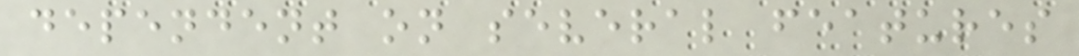dependent on several features
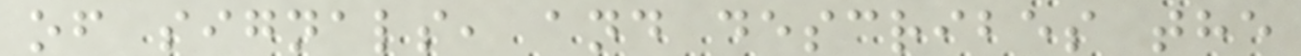of signals, and describes the
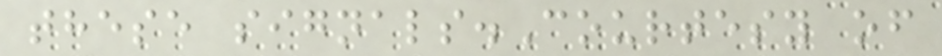these signals.Courtesy of
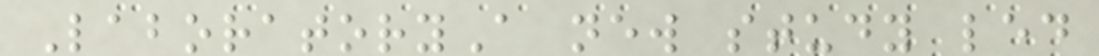LaboratoryA new study led
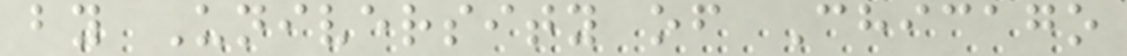by University of Chicago
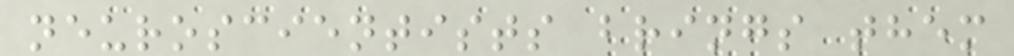neuroscientists brings them
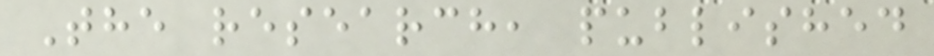The research, published
